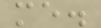me.
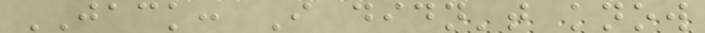JACK: I didn't know
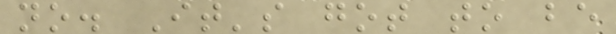no. It's got to be
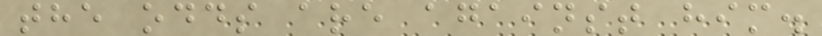the odds are against him.
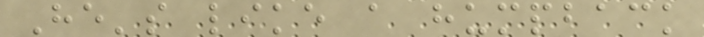He's like a humpback
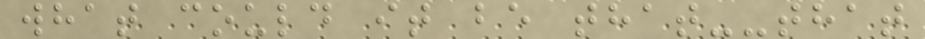what could it be that--that
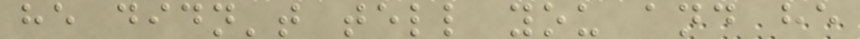he didn't tell you and he
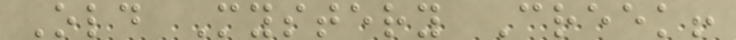Old Mystery Creek!
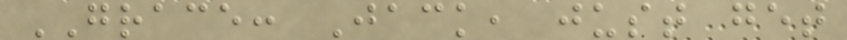GRACE: Jack, just get
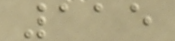115
